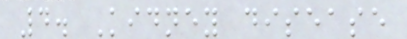4. Kidney disease
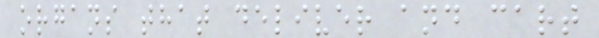organs that deliver and cart
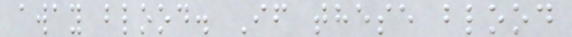away blood. If these blood
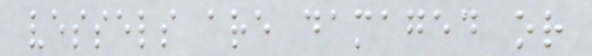vessels are damaged or
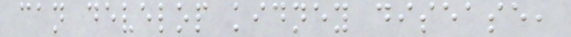can develop kidney disease,
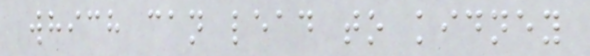which can lead to kidney
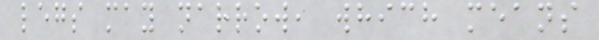legs may narrow, which means
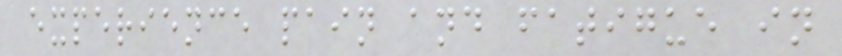experience pain and fatigue in
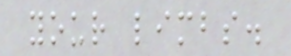your limbs.
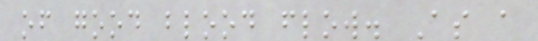of good blood flow. As a
